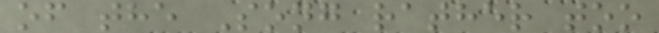of the Song rather too
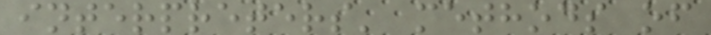interpreters' methods of
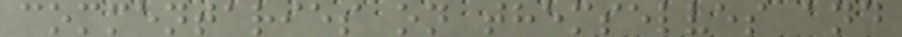commentaries on themselves and
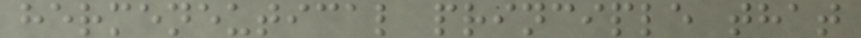hermeneutical principle that
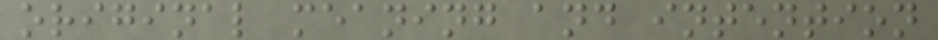original meaning and intention
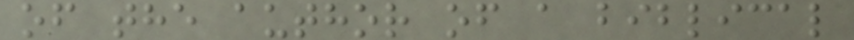of the author of a biblical
